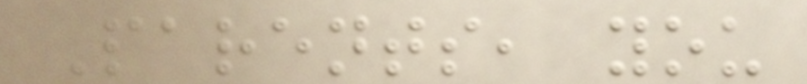Parents, you
